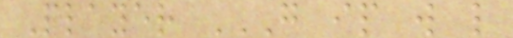Player G IP W L
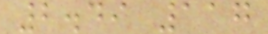2.49 117
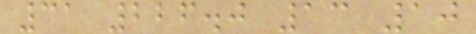31 226.0 13 10
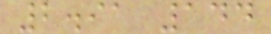2.91 144
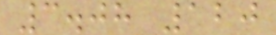3.08 120
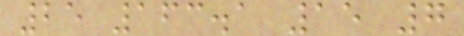25 163.1 15 7
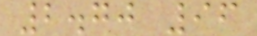2.70 96
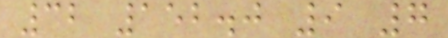32 152.0 9 7
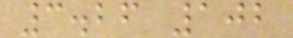3.26 102
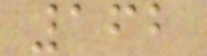162
